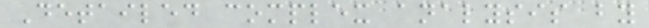Detailed complex analysis by
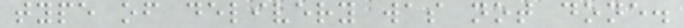type of delivery was not done.
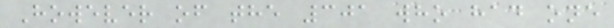However of the 301 who had one
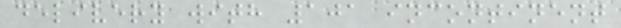delivery with 101 incontinent
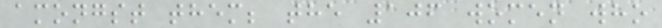amongst them; the 106 women who
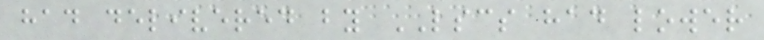had delivered by LSCS had lower
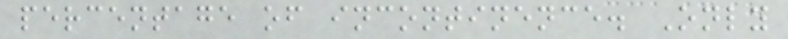percentage of incontinence. Only
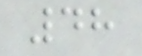48
